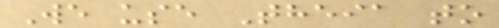We use Theia to
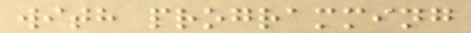with programming
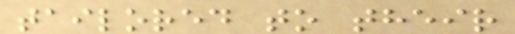tailored to their
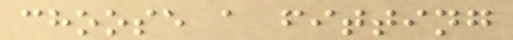choose a fitting
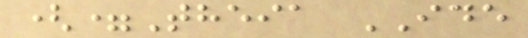(=Theia IDE
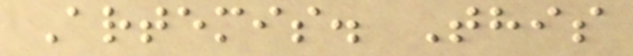Artemis. This
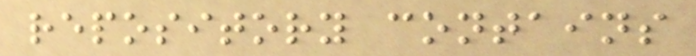repository contains
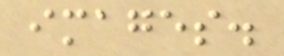images.
